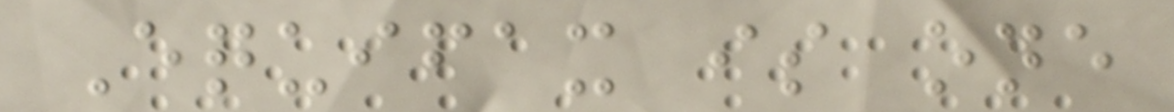Equifax is one
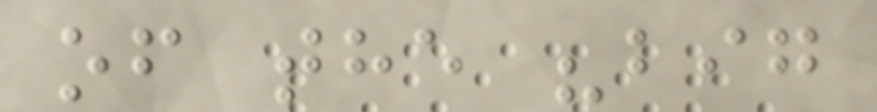of the "big
